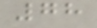78
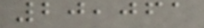20,061
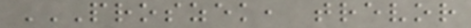PROSZEK, TREVOR
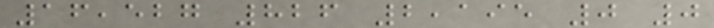16,527 826 2,195 0 0
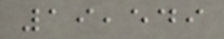19,549
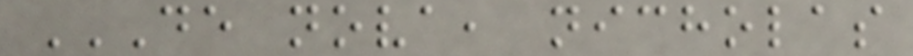DE NOVA, NICHOLAS
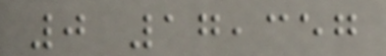0 17,357
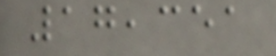17,351
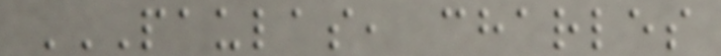PAULAS, CHARLES
